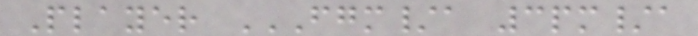Player FGM/A 3PM/A
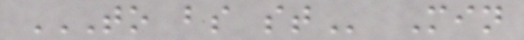TO BS ST Min
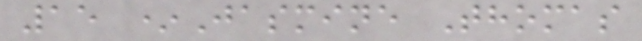15 *Jasmine Thomas
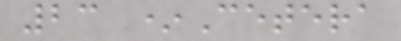23 *Cetera
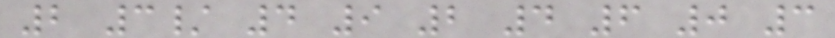2 3/ 4 9 2 4 6 0 3
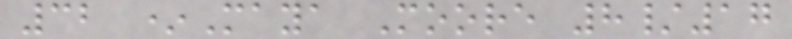32 *Maya Moore 8/17
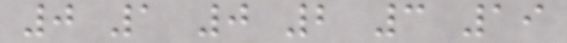0 1 0 2 3 19
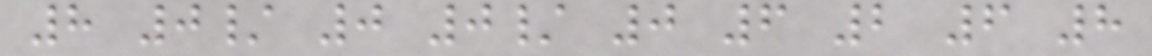8 0/ 0 0/ 0 6 2 6 8
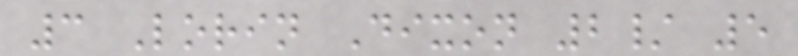3 Lorin Dixon 2/ 5
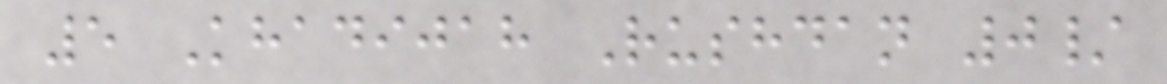5 Khadijah Rushdan 0/
